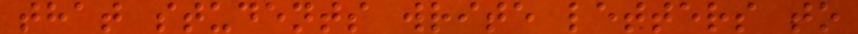that students write letters to
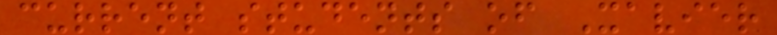current students of Xavier
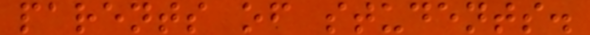parents of students.
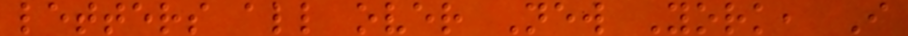letters all over New York, I
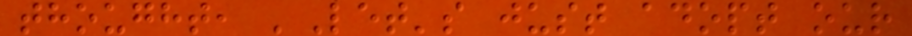thought, 'Let's just adopt our
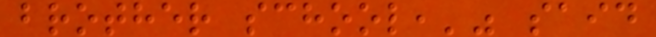brother school,'" said
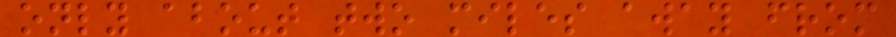only about two miles away from
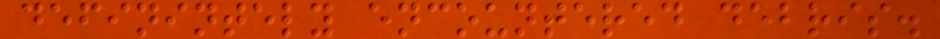definintely encountered debris.
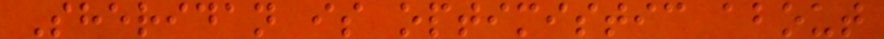Sheridan is optimistic about
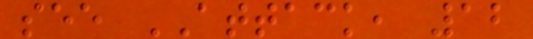see ATTACK, 12
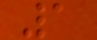1
